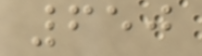650
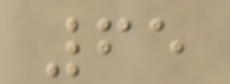65
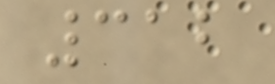312
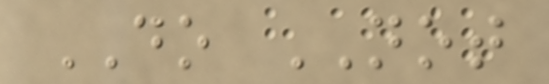DO NOT
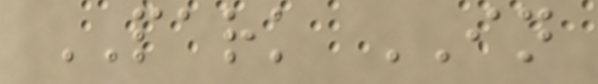PARK IN
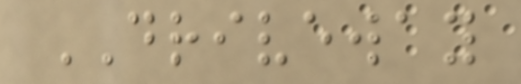DRIVEWAY
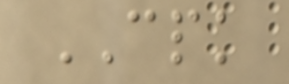CPK
